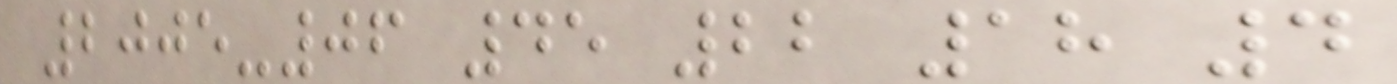2005-06 45 22 18 4
